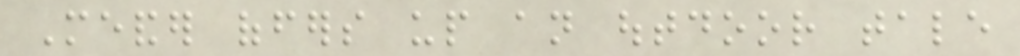Meander offers up an outdoor tale
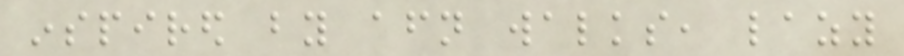inspired by afternoon walks, lazy
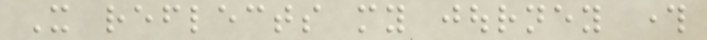It reflects my journey through
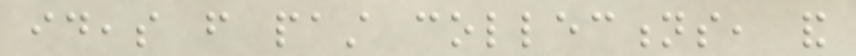ideas from past collections, and
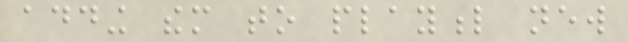adding them to playful new
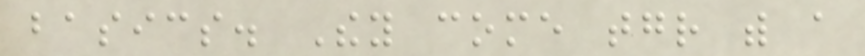basics. They come together with a
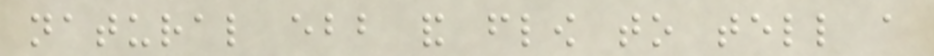natural ebb and flow to tell a
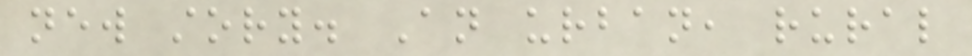new story. An urban, rural
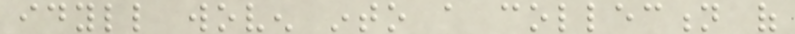idyll woven into a collection of
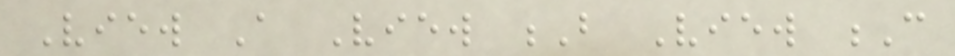View A View B View C
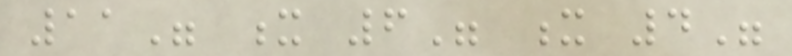11" x 6" x 4"
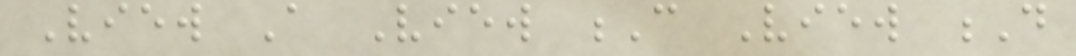View A View C View D
